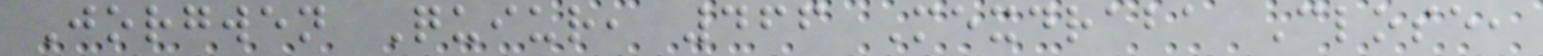Jorgwen Quiur, 466 Mexdraba Close,
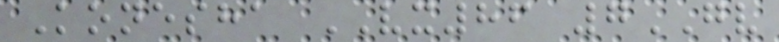Konesha VX86 7GV
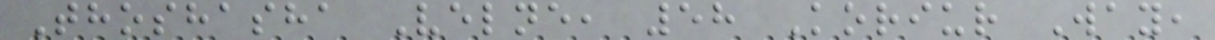Thoshasha Velne, 58 Koriur Way,
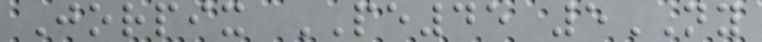Jorpix PE45 5NY
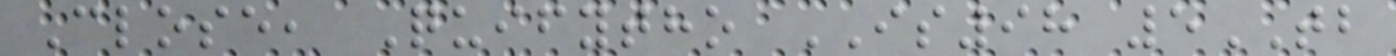Close, Quifytho IS98 5TB
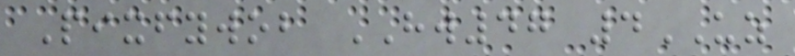Pixfywob HW47 4UZ
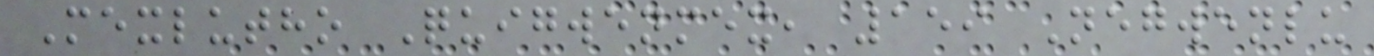Mexlutho Quigwenmex, 159 Negwenlu
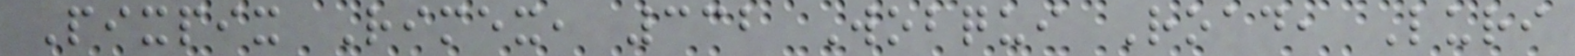Pixpix Rimex, 332 Wobqui Road, Luri
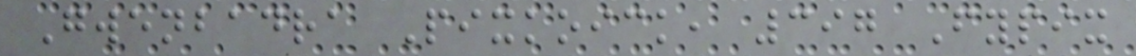Gwenbadra Pixkoick, 397 Fypix
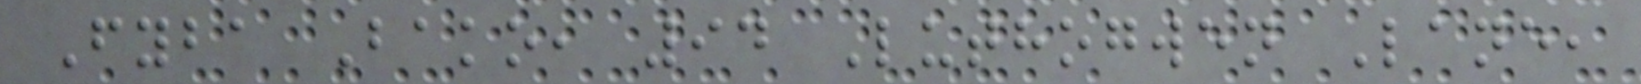Fyba Bako, 94 Luthogwen Lane,
